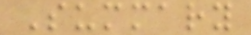Summary
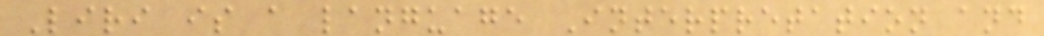Liri is a language Interpretation and
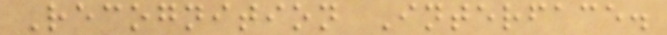Recognition Interface.
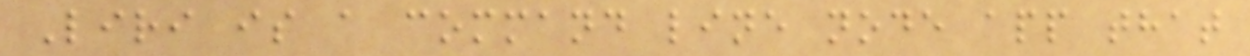Liri is a command line node app that
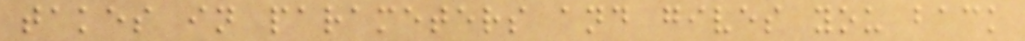takes in parameters and gives you back
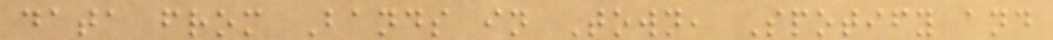data from Bands in Town, Spotify and
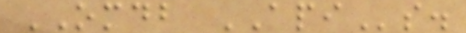OMDB APIs.
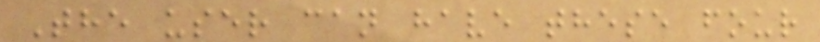The user can have these four
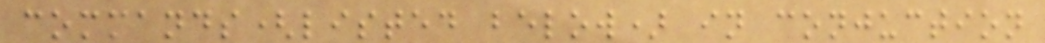commands(listed below) in conjuction
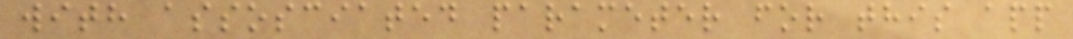with assosciated parameter for this app
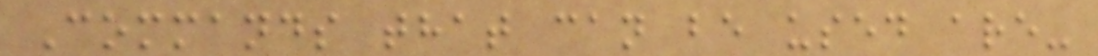Commands that can be used are-
